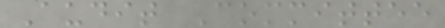Audit Committee
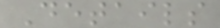Details
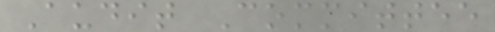Audit Committee
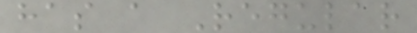has a Regular
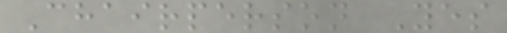Chairperson Yes
